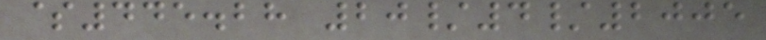$445.28 20/4/2005
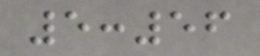5:56
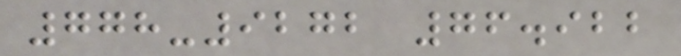778-9272 76.922
